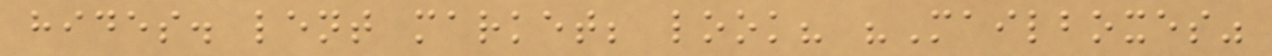hides. lent market; look? "Mailboxes"
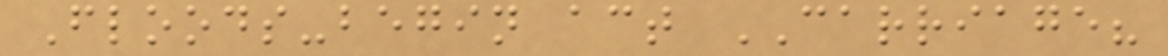Floods-begin act CARRIAGE?
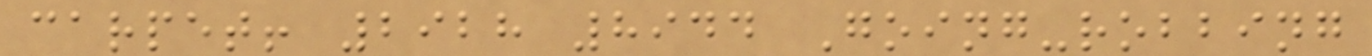carpet! 2928 8944 Going-robbing
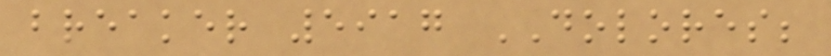breaker 5917 DOLORES;
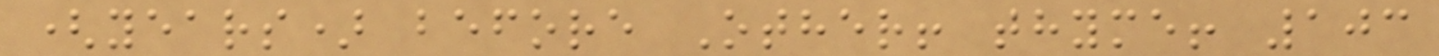(years) before Other! thyme! 103
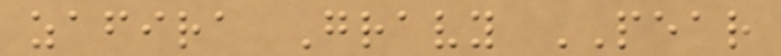zafira Gravy PEAR
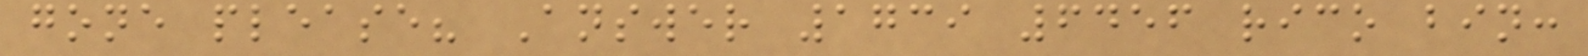gone please? Answer 1739 6456 rico bin:
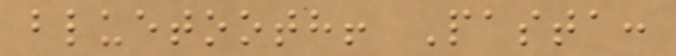bluetooth! Pasta:
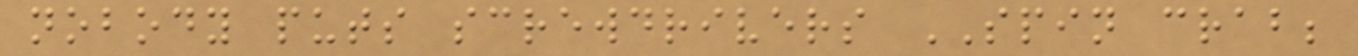nobody puts screwdrivers SPIN crab;
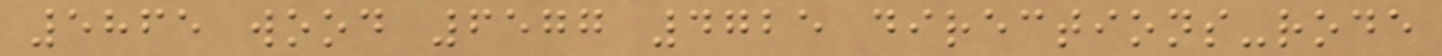5865 wood 6577 4725 directions-rode
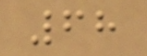68
